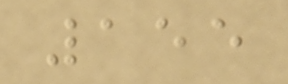155
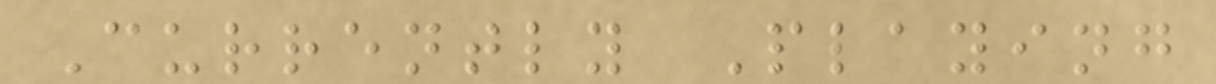Currently Playing
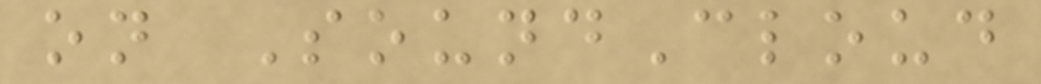on SoundCloud
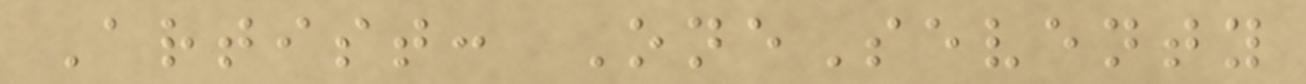Artist: OneSeventy
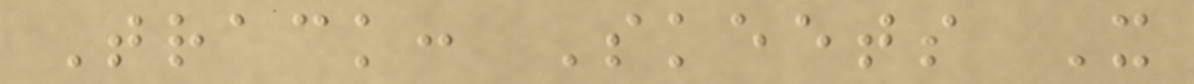Track: Skeets X
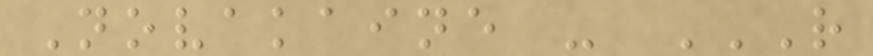Novakaine - R
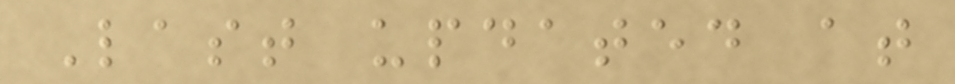Last updated at
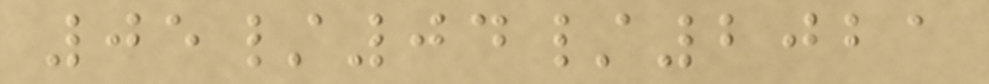05/04/2021
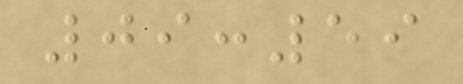09:59
